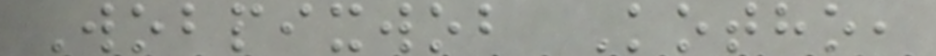Wobpixwob Kotho,
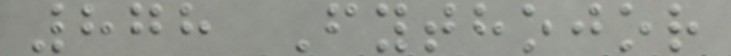878 Fythojor
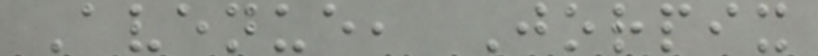Avenue, Jorpix
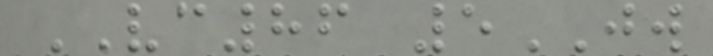VC86 5JW
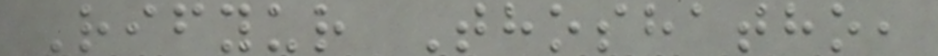Rifyur Thoshatho,
